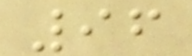96
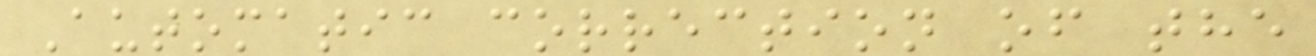Automatic correction of the
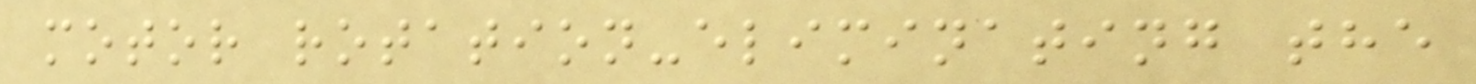motor rotation-eliminating the
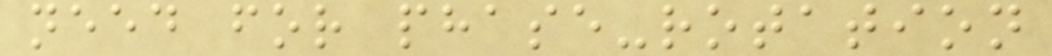need for phase-rotation
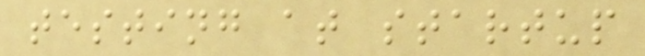testing at startup
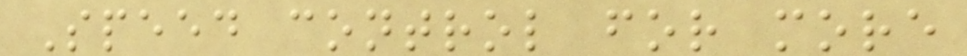Speed control for more
